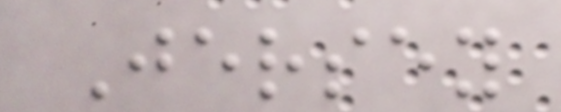Jersey
